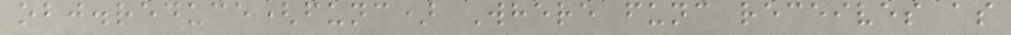obj.reduce(func) Where func receives as
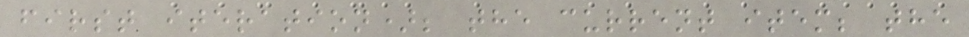first iteration); the current item; the
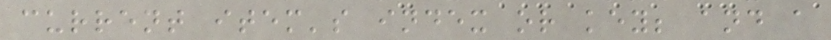current item's index or key; and a
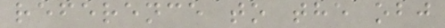reference to the obj
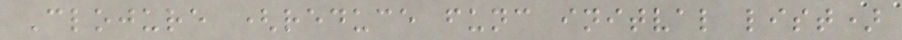Clojure (reduce func initval list)
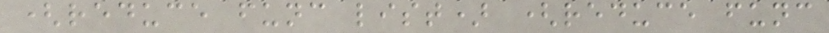(reduce func list) (reduce func
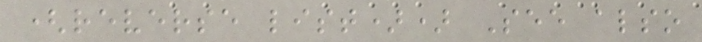(reverse list)) See also
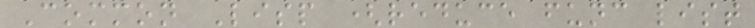Common Lisp (reduce func list
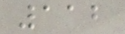112
